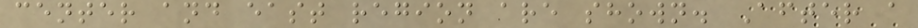center and east region are shown. After a
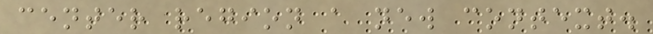center region a new context.
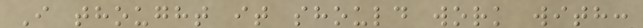I thought it should work with:
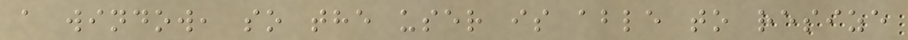a window, so the user is able to resize
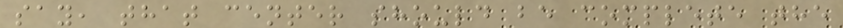say, that center should be complete the
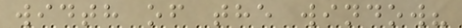width of the window?
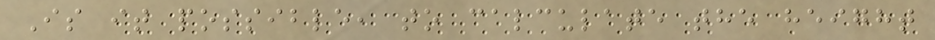Is it possible, to calculate the height
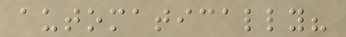automatically?
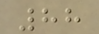88
